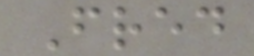Fred
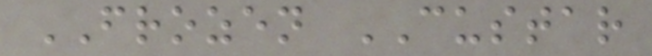FROZEN CUSTAR
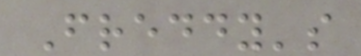Freddy's
